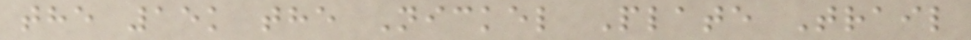the 15k the Nickel Plate Trail
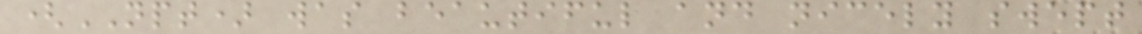(NPT) was beautiful and nicely swept
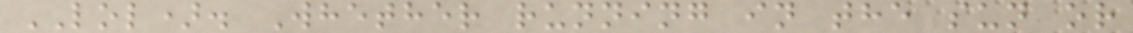LOL). Whether running in the sun or
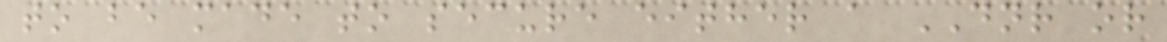to be made to secure either a DNR or
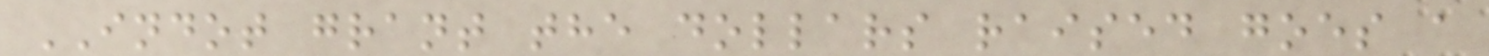INDOT grant the dollars raised goes a
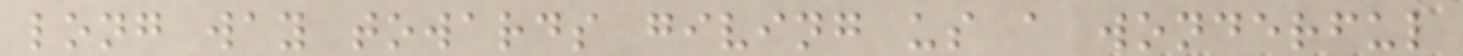long way towards giving us a wonderful
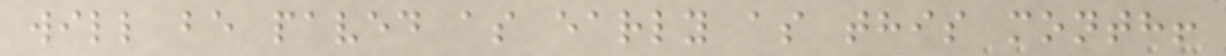will be paved as early as this month!
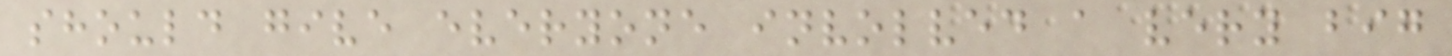should give everyone involved a very big
